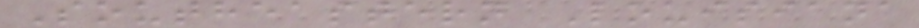Southeastern Louisiana
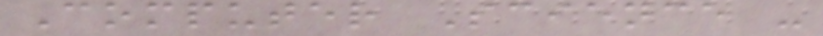Computer Science -
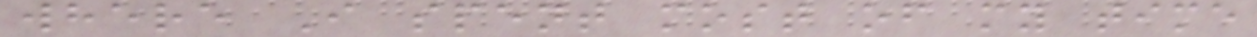where I spent most of my time
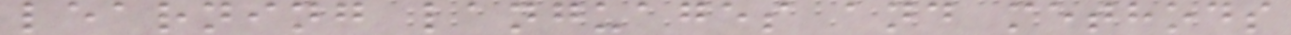learning languages and methods
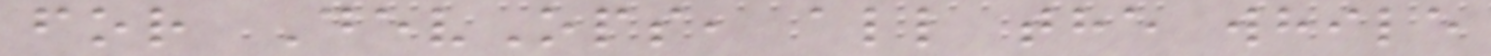for DevOps, all the while
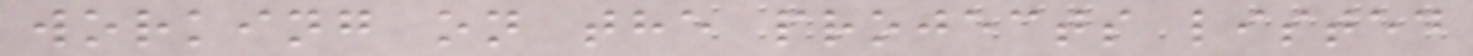working on the projects listed
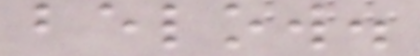below.
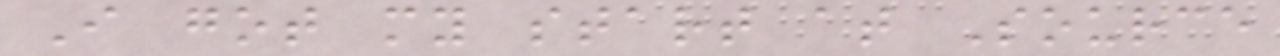I got my start at Source
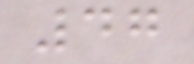47
